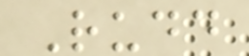Rudd
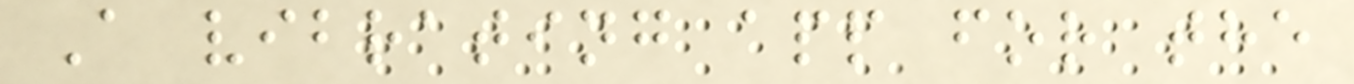A vibrating app for the
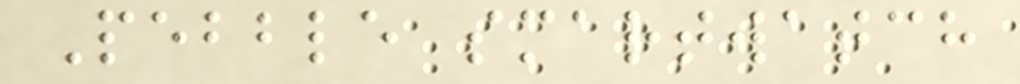Pebble smartwatch
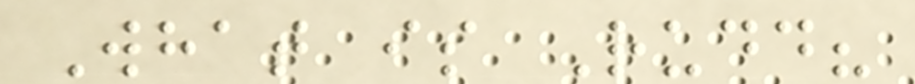What is Rudd?
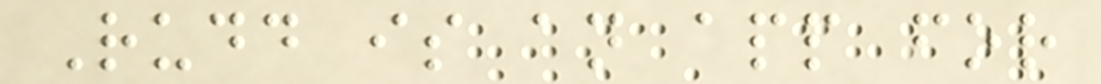Rudd is an app for
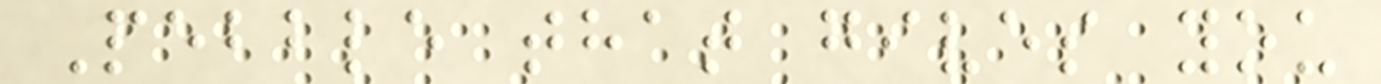Pebble that gives you
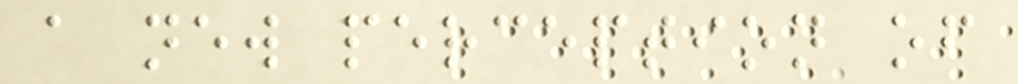a new perception of
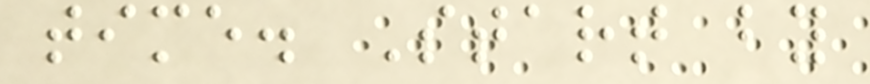time. Start by
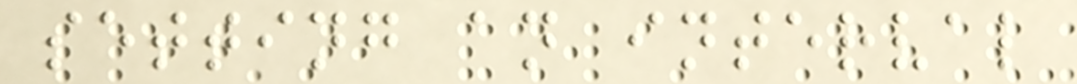setting an interval
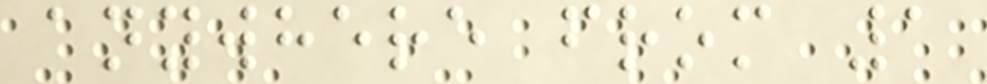anywhere from 1
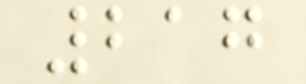217
